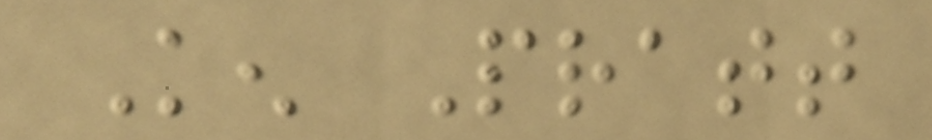Ken Pratt
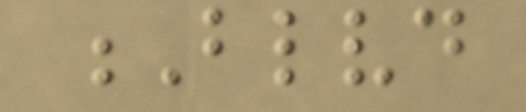Blvd
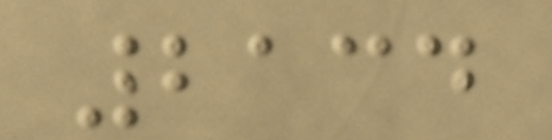2134
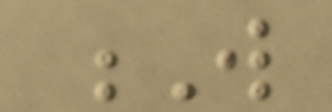W
